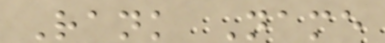Rank Name
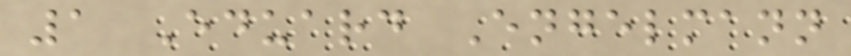1 Eduard Engelmann
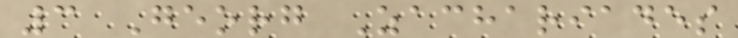3 Georg Zachariades
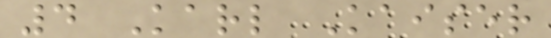4 Karl Kaiser
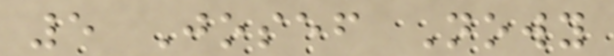5 Josef Nowy
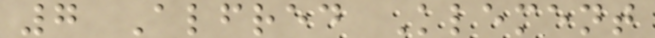7 Alfred Klement
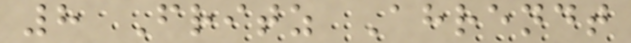8 Fritz Ahrendt
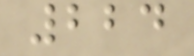224
